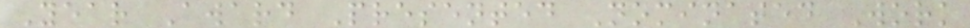Year Award Presented Nominated Work
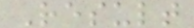Result
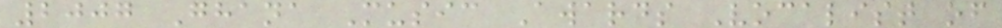2007 Ghana Music Awards Vocalist of
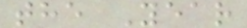the Year
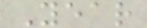Year
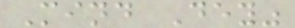Mind Dey"
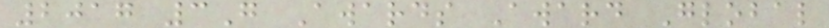2017 3G Awards Award Global
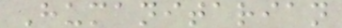Humanitarian
